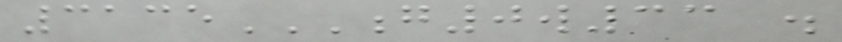3135G0W33 .
